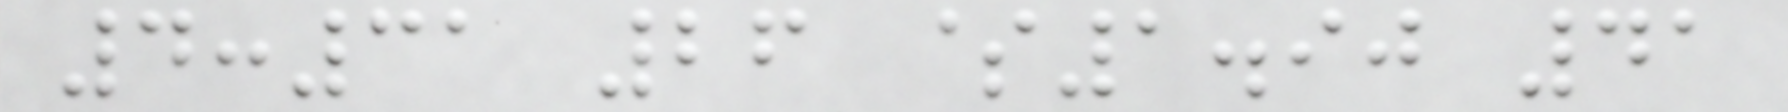4:31 26 $1.90 41
